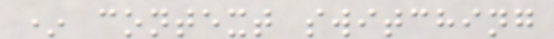* context switching
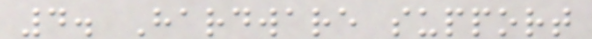4. Hardware support
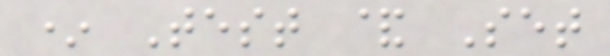* Test & Set
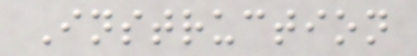Instruction
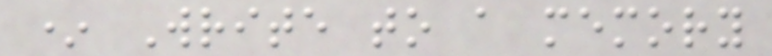* Write to a memory
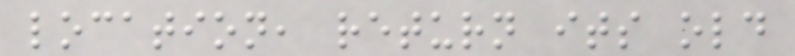location, return its old
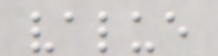value
